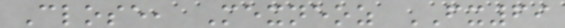Close, Mexneoz FX69
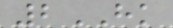2HK
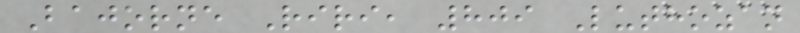Bajorne Riri, 809 Luthozan
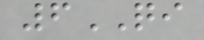6QI
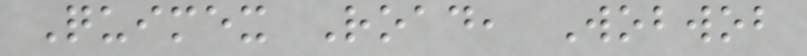Quimex Road, Wobwob
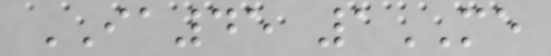IA45 1ME
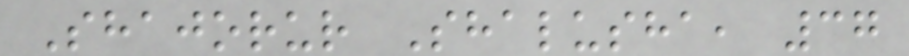Shajorur Shalusha, 37
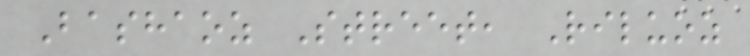Bashaoz Street, Riluoz
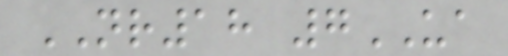NR18 7UA
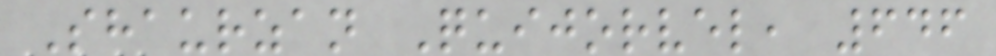Shaurzan Quijorvel, 646
